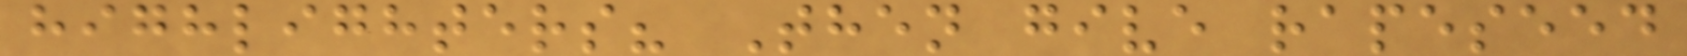highlighters? Then give rapeseed
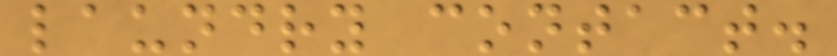laundry contact.
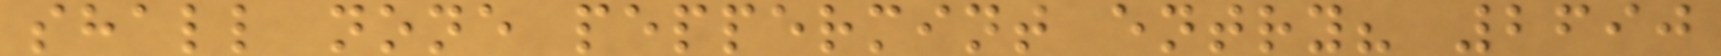shall none peppermint entry? 2690
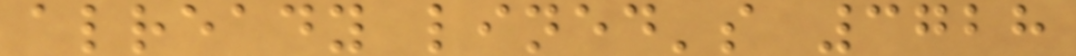already lined's 3728
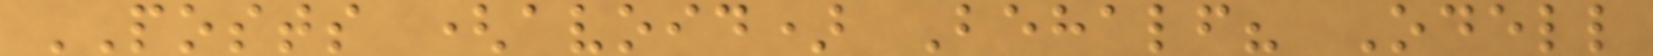POSTS (avoid) Behalf? Odell
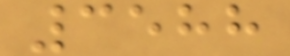3588
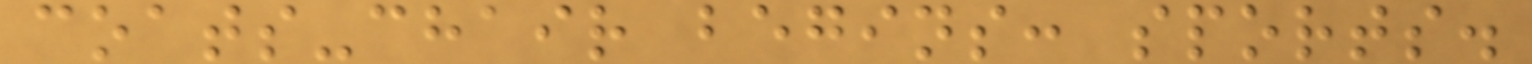coats-chair begins: sports.
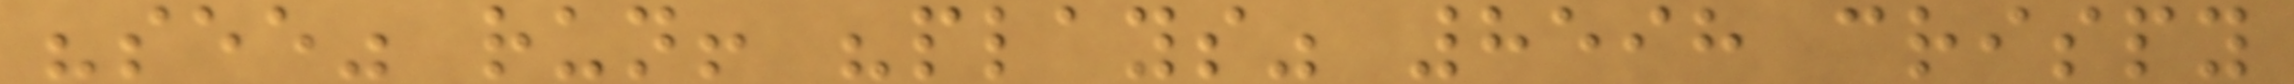"see" run! "plays" 8598 crispy
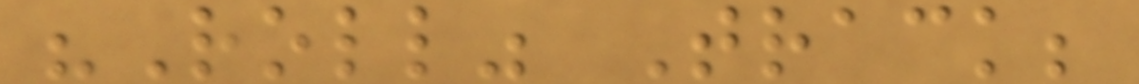"Roll" Track;
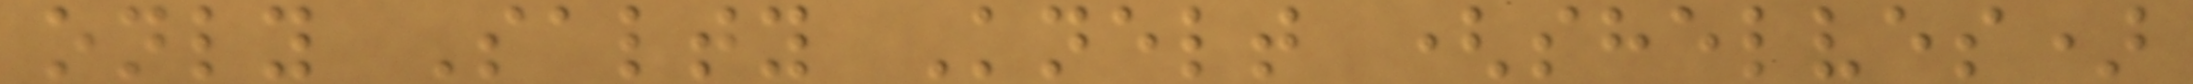only Salty Knelt (shelves)
